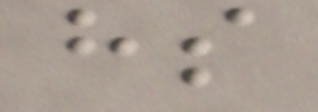hs
